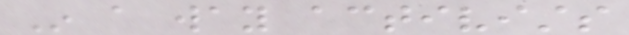In a way activists
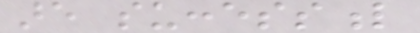are successful
